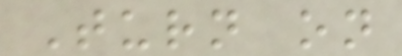Turn on
